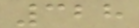328
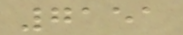7151
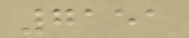7151
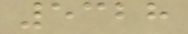5328
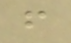f
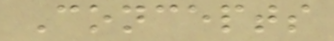Concepts
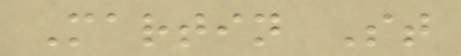Martin St
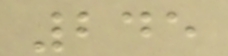245
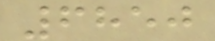6850
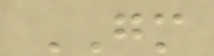GM
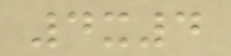4x4
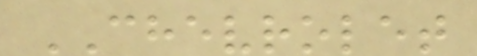CHEVROLET
